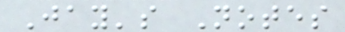Jay's Notes
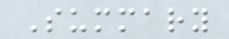Summary
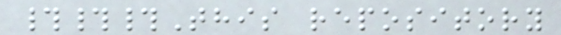###This repository
